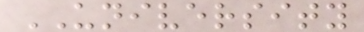UNIVERSITY
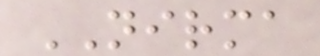NIRMA
